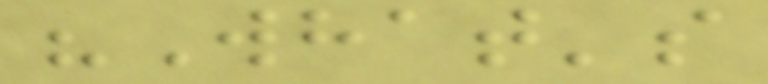"What's
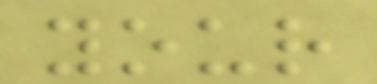your
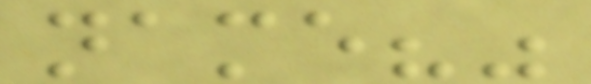name?"
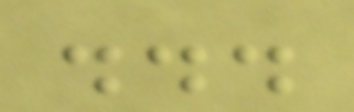...
